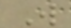W
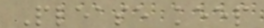Please keep
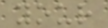your
